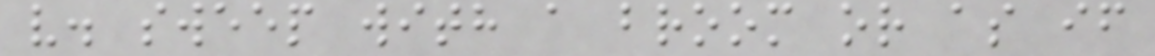v. sweep with a broom or as if
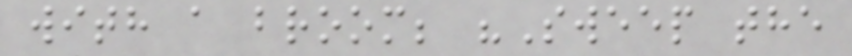with a broom; "Sweep the
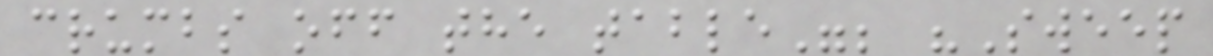crumbs off the table"; "Sweep
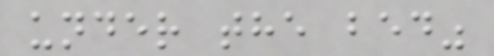under the bed"
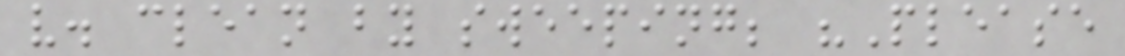v. clean by sweeping; "Please
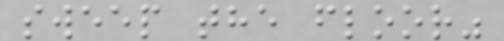sweep the floor"
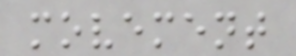movement
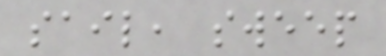sail, sweep
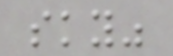sky"
